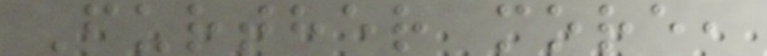Further more,
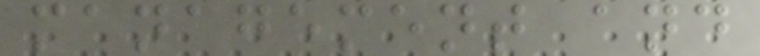management and
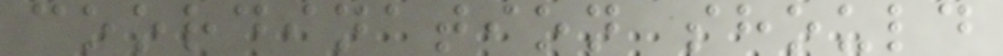coordination should
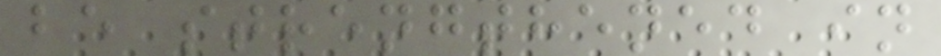be strengthened in
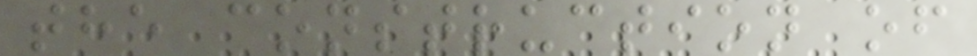the construction of
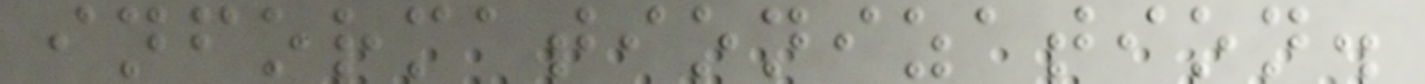informationization.
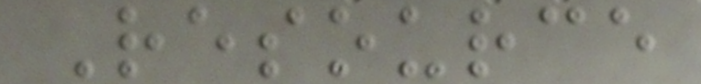Resource
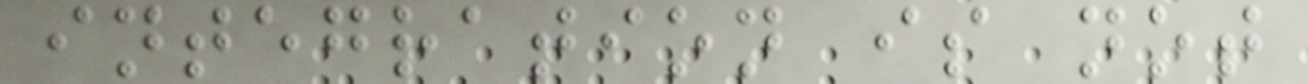integration is not
